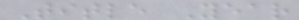Title Year
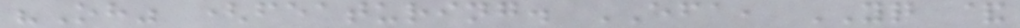"Oh" (featuring. EFA, YQ &
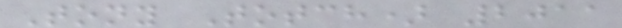Tony Totch) 2011
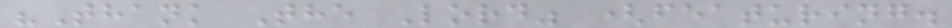"Thank The Lord" (featuring.
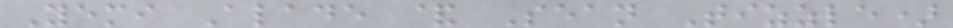Yemi Alade & Sean Tizzle)
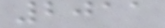2011
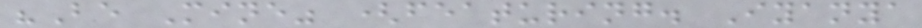"Be Mine" (featuring. Iyanya
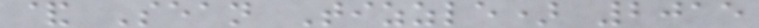& Sean Tizzle) 2015
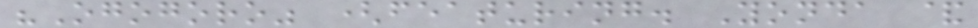"Ogogoro" (featuring. Yonda &
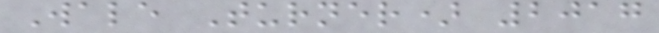Wale Turner) 2017
